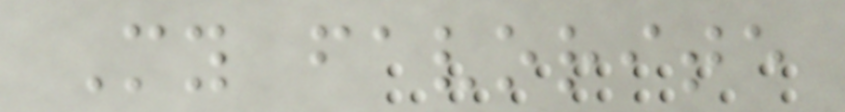My favorite
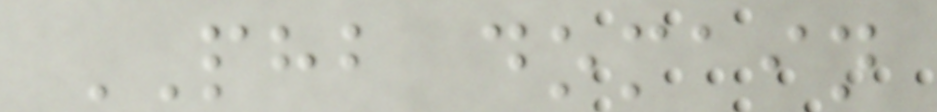PHB domain
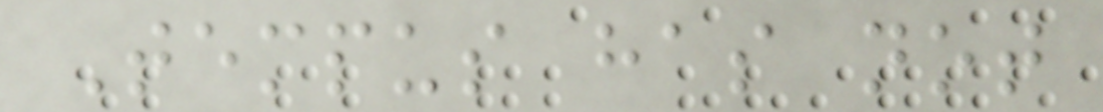Tempus has not
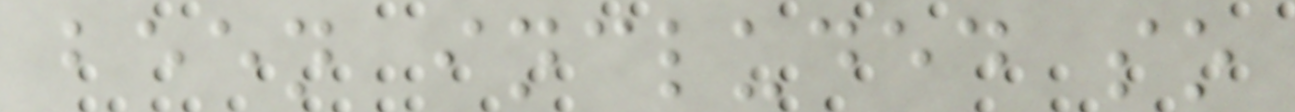been included so
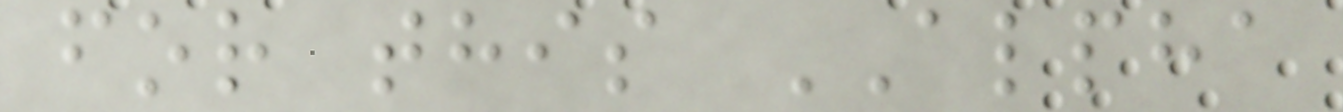for this ALPHA
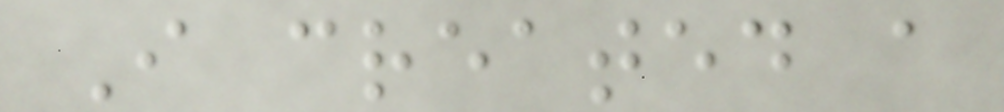I created a
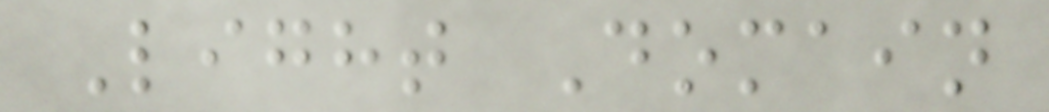Light Domain
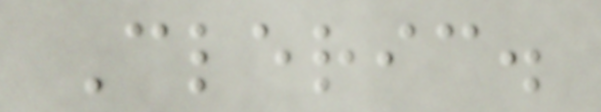Cleric.
